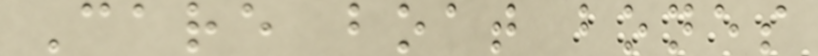Care boat bones
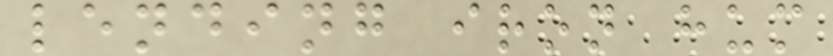lending iron hum
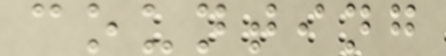counting
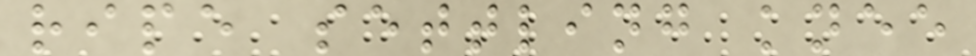ripe settling knee
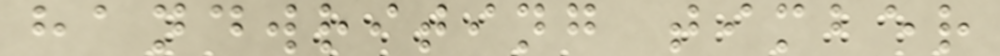handwriting timber
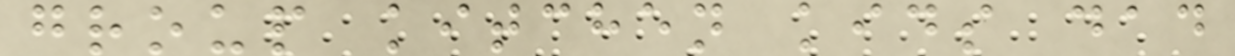group kitchen kids dad
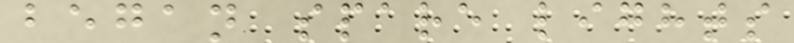began spare lights
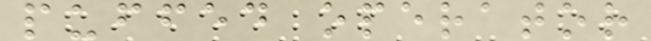puffed operator
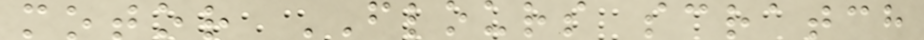motor FLOURS scratch
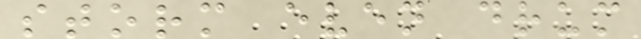storm even drum
